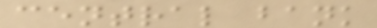central bank
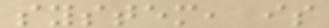system, is
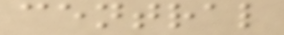central
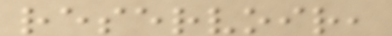reservoir,
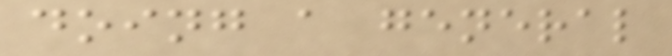doing a general
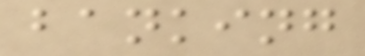banking
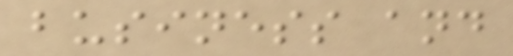business and
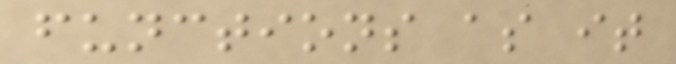functions as it
